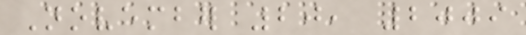November 20, 2009
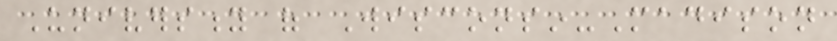University of Wisconsin-Madison
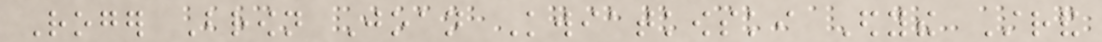Roger Brown Joan Kwiatkowski Edythe Strand
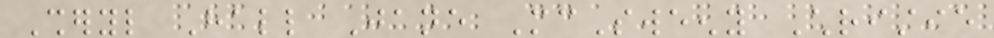Sheryl Hall Jane McSweeny Christie
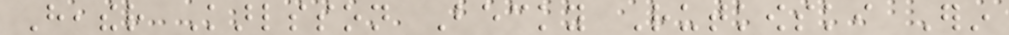Heather Karlsson Becky Rutkowski Erin
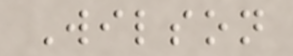Wilson
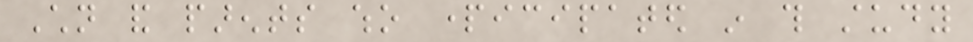Children and parents who participated in this study
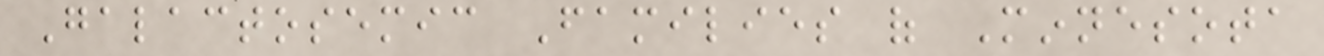Galactosemic Families of Minnesota
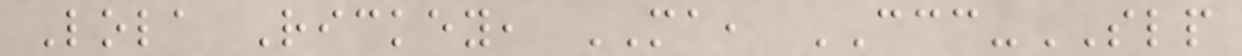Lola Rickey, MA, CCC-SLP
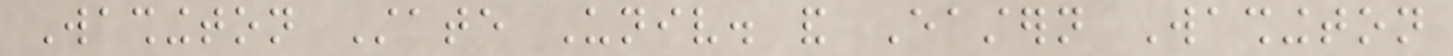Washington State Univ. and Eastern Washington
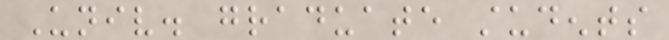Univ. graduate students
